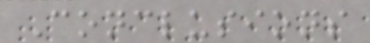Conclusions
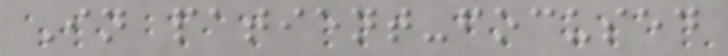In patient-focused
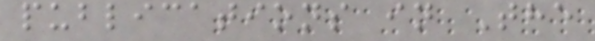publications in The
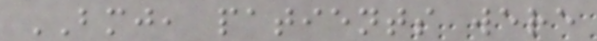BMJ, patients were
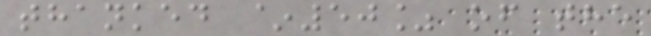thanked ~50% of the
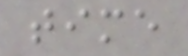time
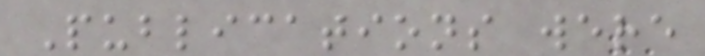Publications were
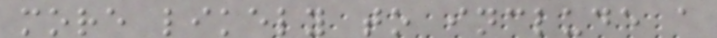more likely to include a
